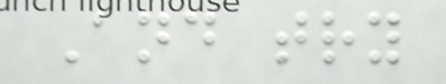And try
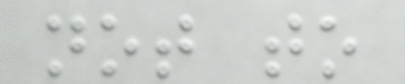not to
